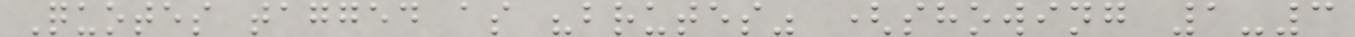Quotes tagged as "brutes" (showing 1-3
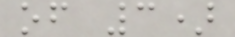of 3)
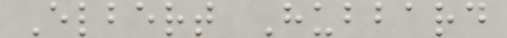Elbert Hubbard
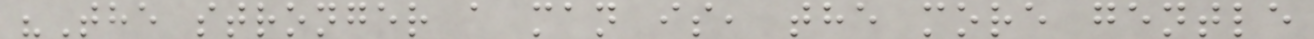"The stronger a man is, the more gentle
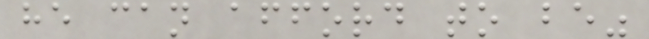he can afford to be"
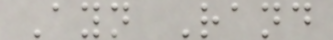Ayn Rand
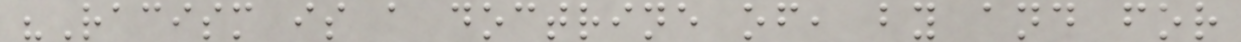"Racism is a doctrine of, by and for
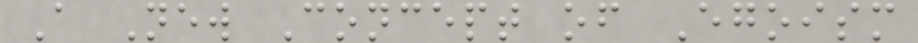A New Concept of Egoism
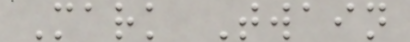Mark Twain
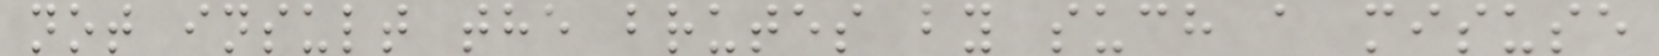not insult the brutes by such a misuse
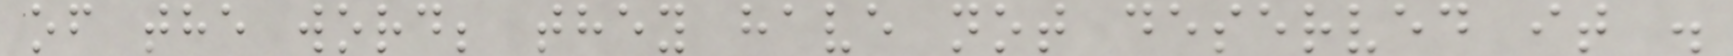of the word; they have not deserved it .
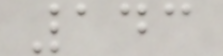143
